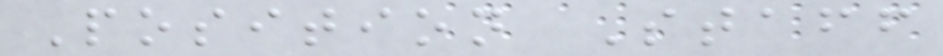Position Staff
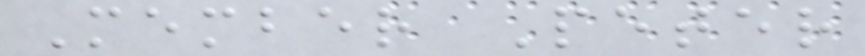Member Peter
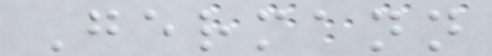Germann
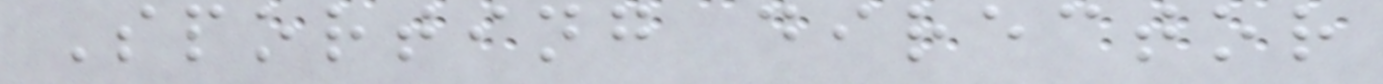Sporting director
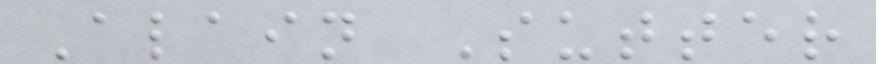Alain Sutter
